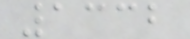1332
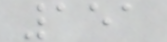151
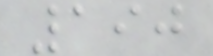190
